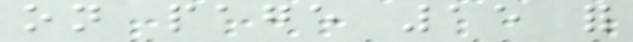on page 15 for
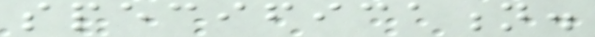specification.
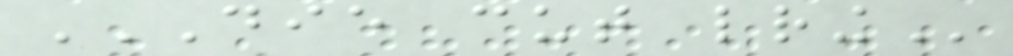DIE CUT LETTERING
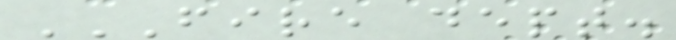FIRE DEPT.
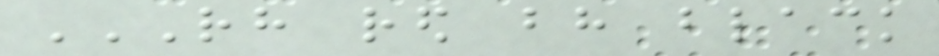RH RED BH BLACK
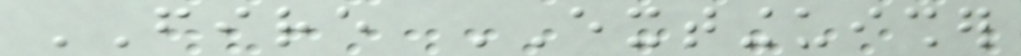FIRE EXTINGUISHER
